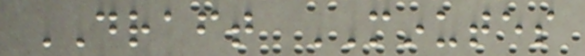DRAFT MINUTES
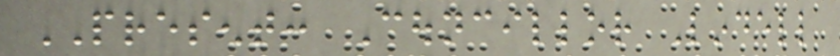PRESENT: Councillor Lindell
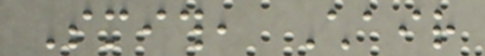Smith, Chair
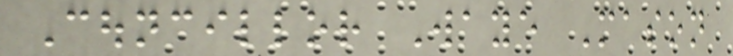Councillor Waye Mason
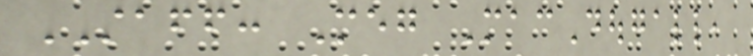STAFF: Meg MacDougall,
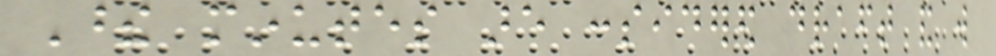These minutes are considered draft and will
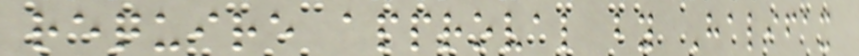require approval by Halifax
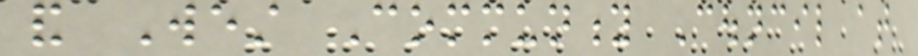and West Community Council at
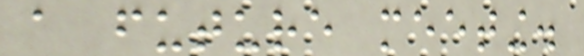a future meeting.
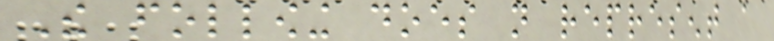The following does not represent a
